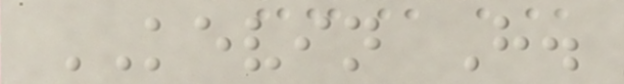KEVIN H.
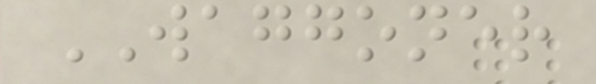WAGGONER
